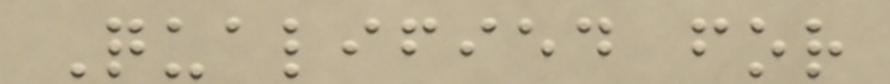Qualified for
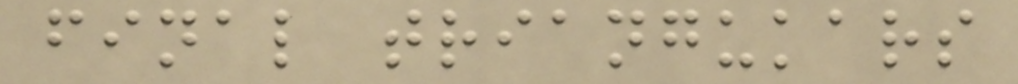final triangukars
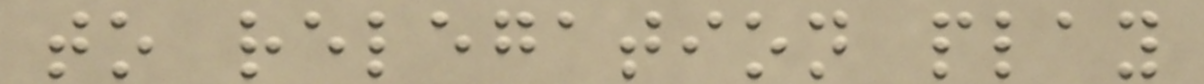to relegation play
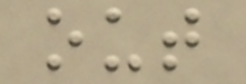out
